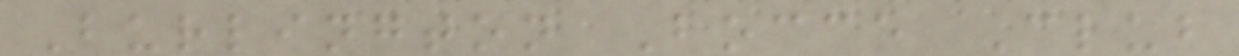Burlington Bocce Club
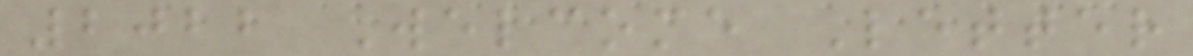2022 Welcome Letter
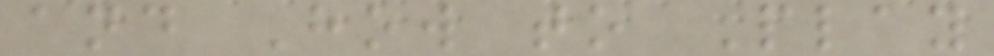and How to Play
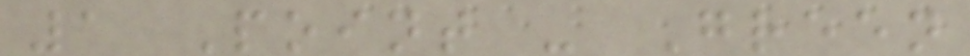1 Point - Green
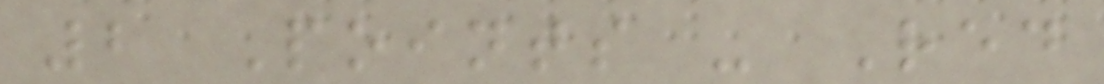2 Points - Red
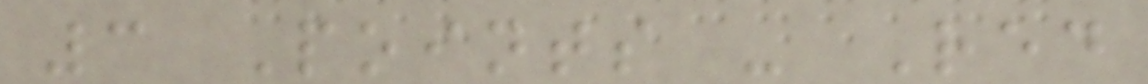3 Points - Red
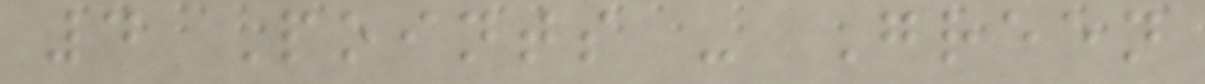4 Points - Green
